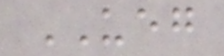UEG
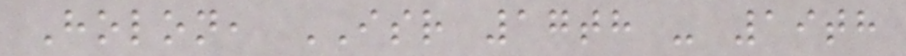Holon, ISR 17th - 19th
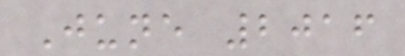June 2016
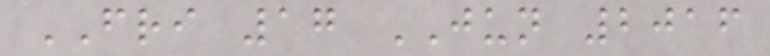FRI 17 JUN 2016
